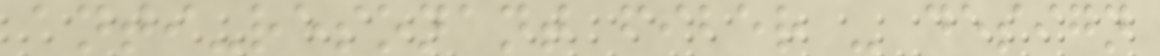anti-resonant fiber - design
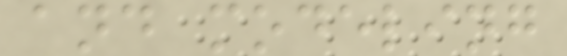and modeling
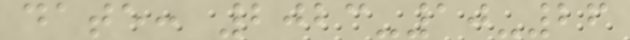date: 2023-10-26
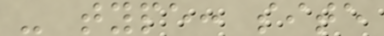- type: site
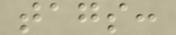tags:
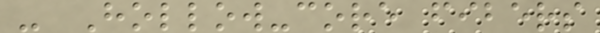- Hollow-core fibers
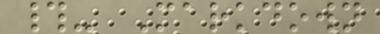#- Markdown
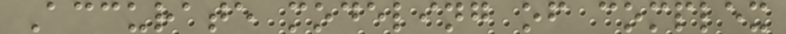Accurate modeling of complex
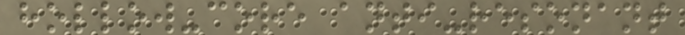hollow-core anti-resonant
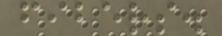fibers.
